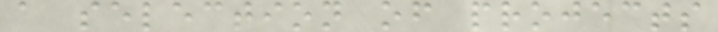a selection of projects
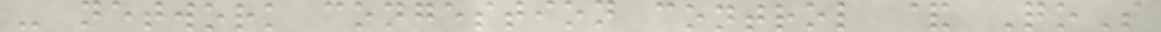- network congestion control & QoS
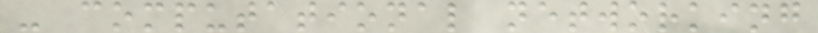- computational networking
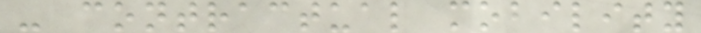- contractual mobility
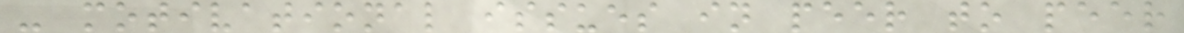- motivational issues in peer to peer
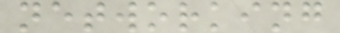networking
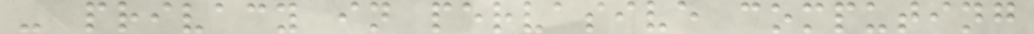- privacy in pervasive computing
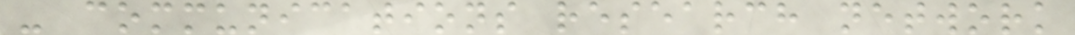- communications research network
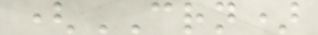(CRN)
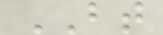BT
